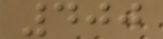400
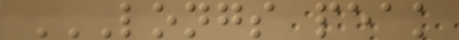LONGS PEAK
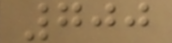700
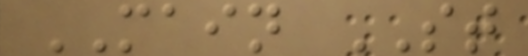MAIN ST
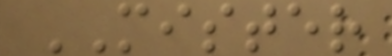MISTER
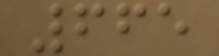665
